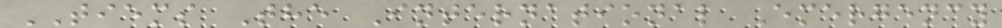TIEMS The International Emergency
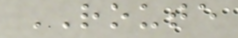ROUTE
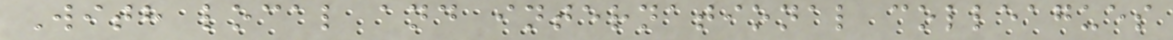With local and international colleagues
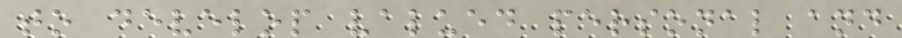to develop valued personal and
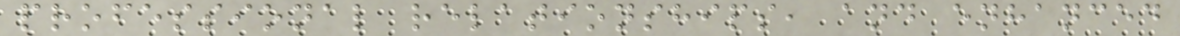professional relationships, and enhanced
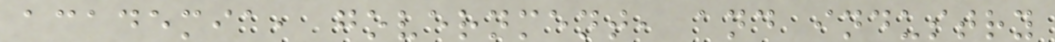academia, government, and industry
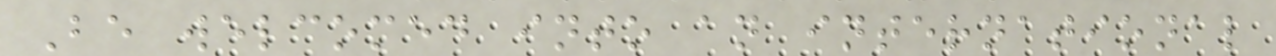Be welcomed into an international
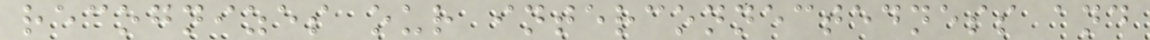recognizes our interconnectedness and
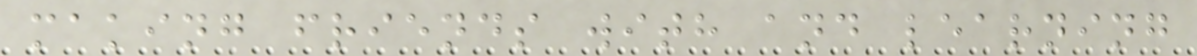making friends with and learning
